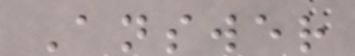Answer
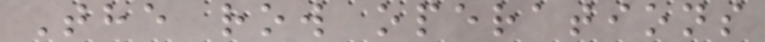The row operations
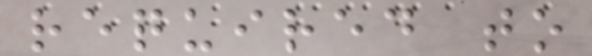required to
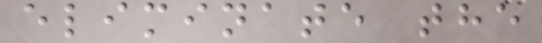eliminate the
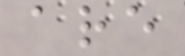are
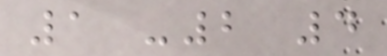1 -2 4
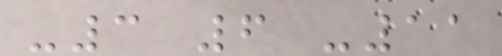-3 6 -11
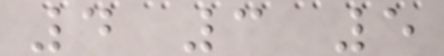4 3 5
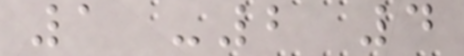1 -2 4
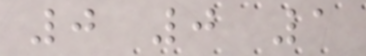0 0 1
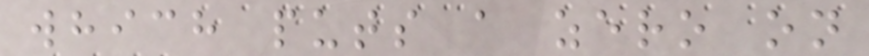which puts a zero on
